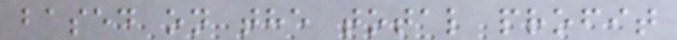based on the total profit
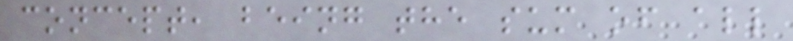concept, being the sum of all
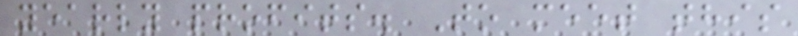yearly profits. To meet this
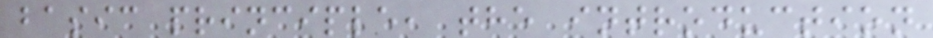basic principle, the introduction
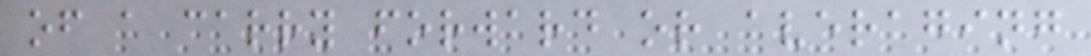of a carry forward or averaging
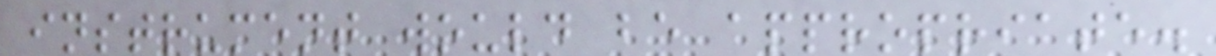instrument would be appropriate.
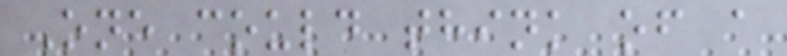One could think of a
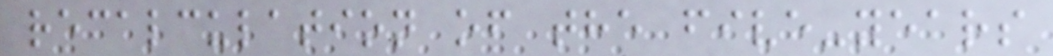recalculation of the five-years
